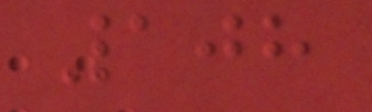108
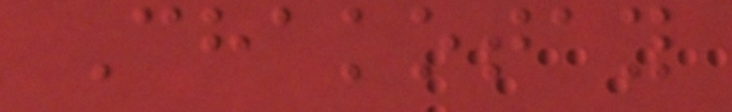Chakotay
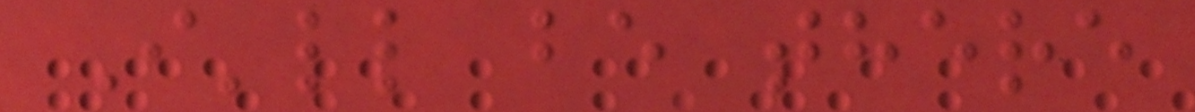I'll be there
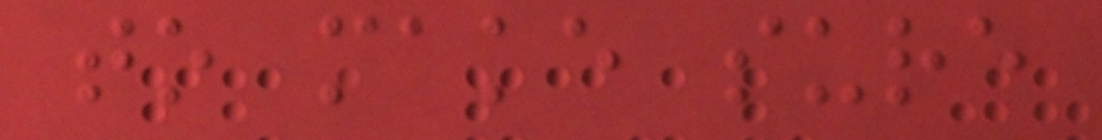to make sure
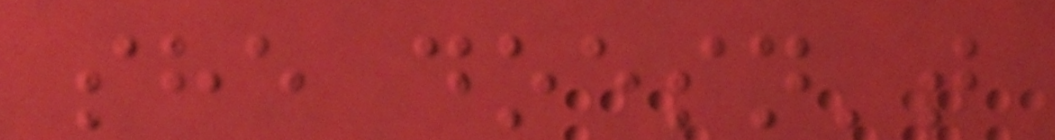she doesn't
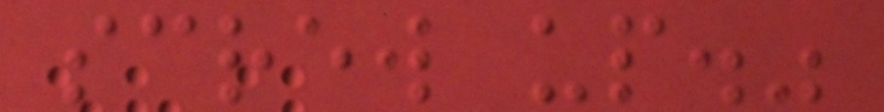screw up."
